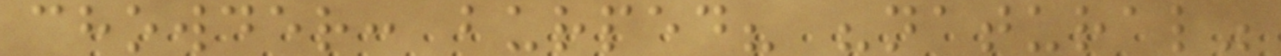chowder: burped? "natural"
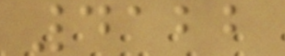4122
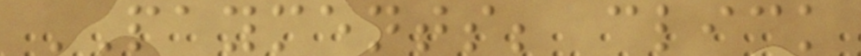PAYMENTS; click
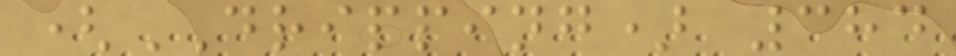(DRIPPING) 384
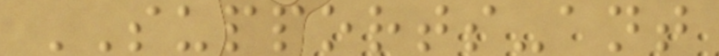SUPPORTS-ant
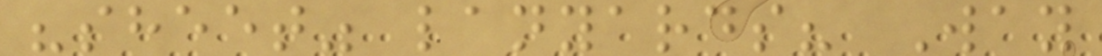"sheet" lanyards? Way
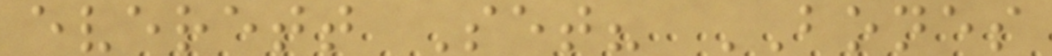everett Set? BONES
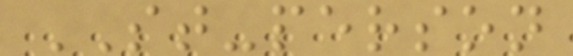ST-person
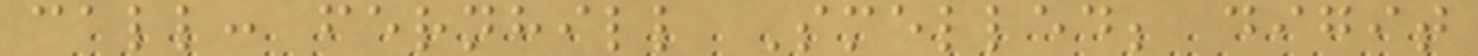call: fernhill Smelled; digit
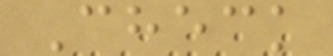Check
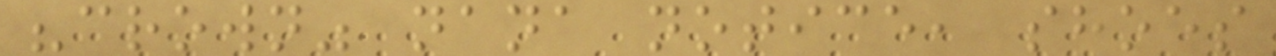"crown" nana notice, shoes
